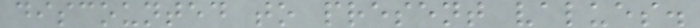discounted to present values.
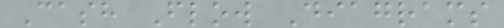Cash Flow Diagrams
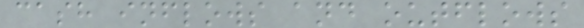cash inflows and outflows
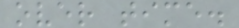over time.
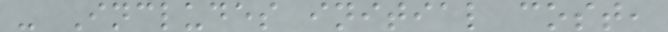- Includes initial cost,
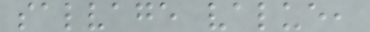salvage value,
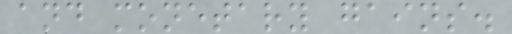and monetary gains.
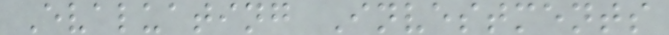Evaluating Investments
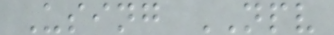Using NPV
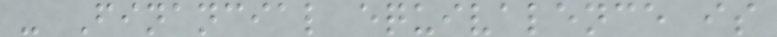- Financial equivalence is
